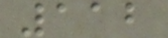112
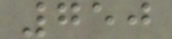750
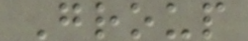Group
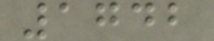1742
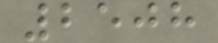2508
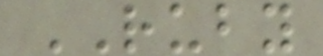RUBY
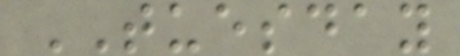TUESDAY
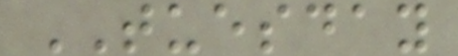TUESDAY
